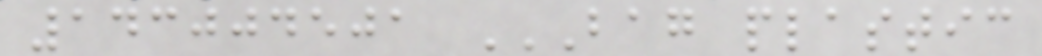143004501 BAG PLASTIC
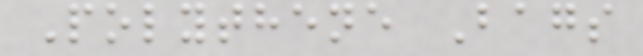Polythene Bags
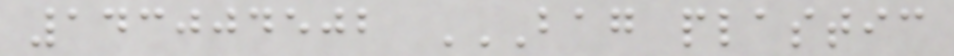143004502 BAG PLASTIC
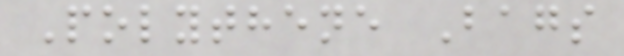Polythene Bags
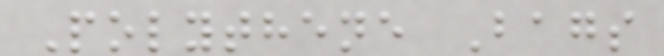Polythene Bags
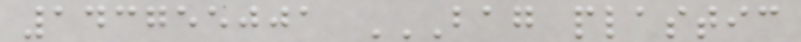143755001 BAG PLASTIC
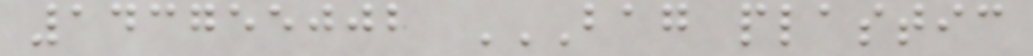143755002 BAG PLASTIC
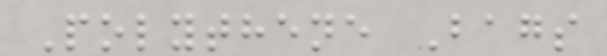Polythene Bags
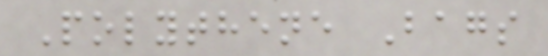Polythene Bags
